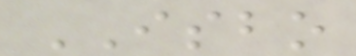ISBO
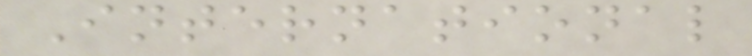International
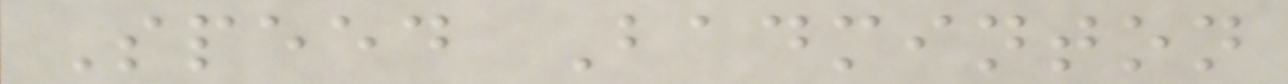Speed Badminton
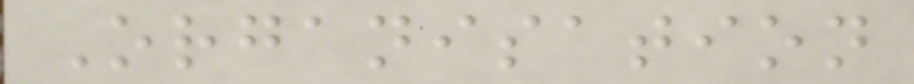Organisation
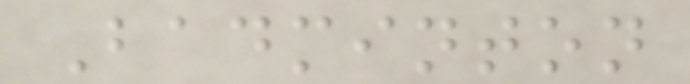Badminton
